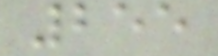255
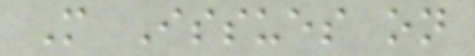More Issues on
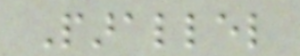Parallel
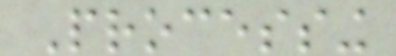Processing
